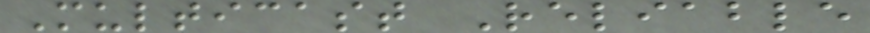Multicast Reliable
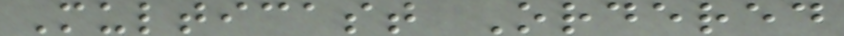Multicast Ordered
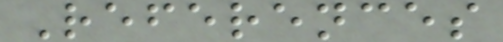References
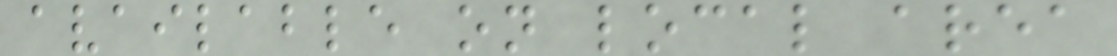available on local area
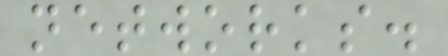networks.
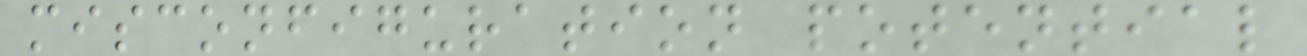misconfiguration potential
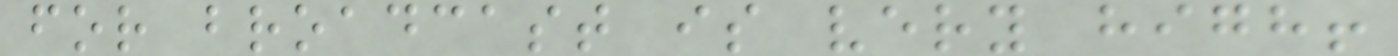for broadcast is very high!
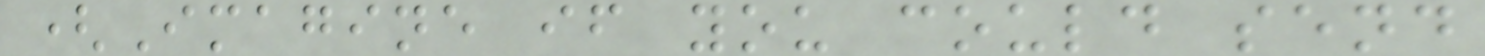(Imagine if you could send
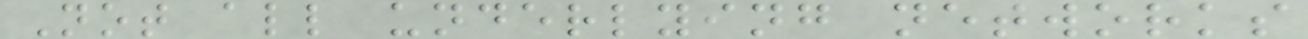Not all underlying networks
